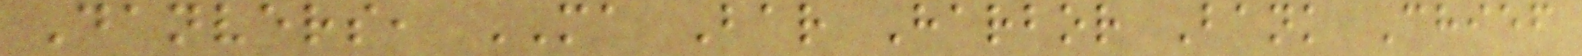Danvers, MA Bar Harbor Bank Chief
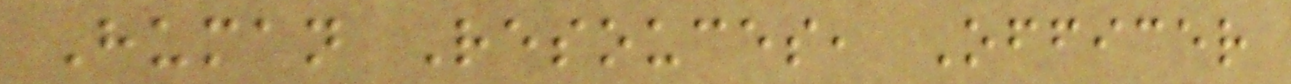Human Resouces, Officer
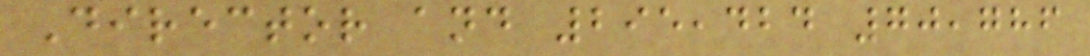Director and 295,424 70,786
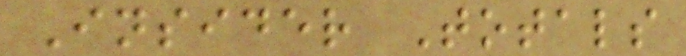Insider Totals
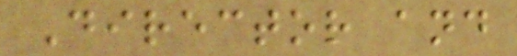Director and
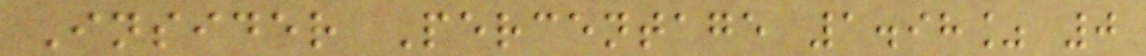Insider Percentage 1.98% 0
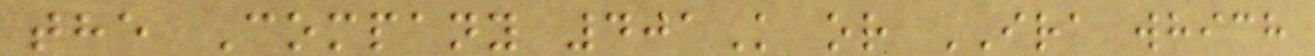the Company 401K or IRA which
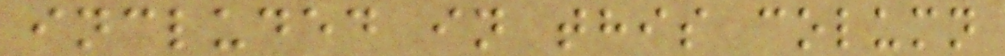included in this column
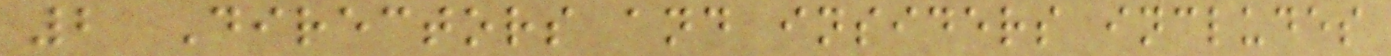2 Directors and insiders includes
